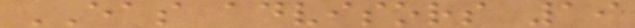EAS advisors 19
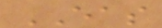EAS
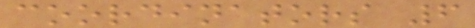coordinators 6
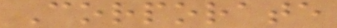Corporate
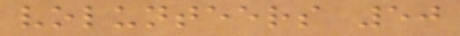volunteers 50
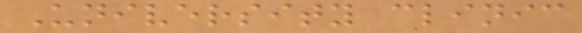University clinic
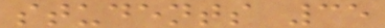students 35
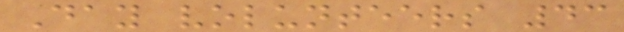Day volunteers 43
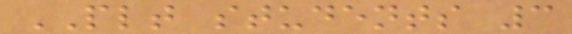PLT students 3
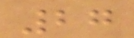27
